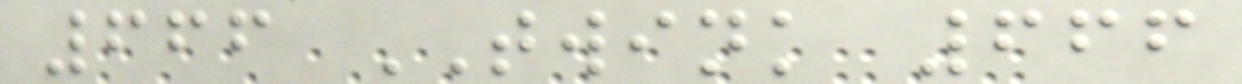666 TWINK 666
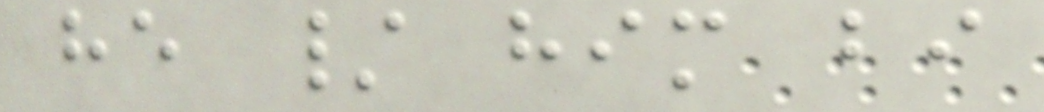he / him bi
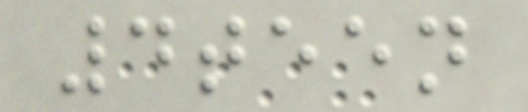4teen
